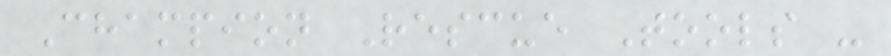Champion Rescue Tools -
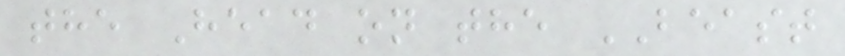the Head on the BEAST
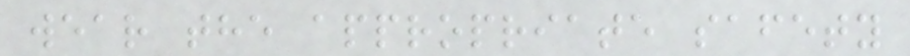wear the appropriate safety
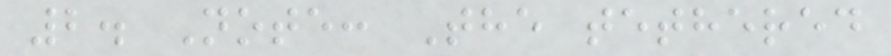2. Note: The tethered
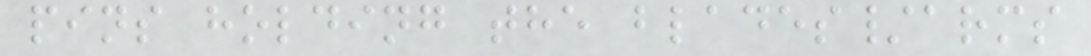pins holding the blades/arms
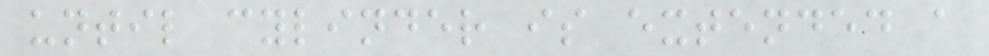until cylinder is extended a
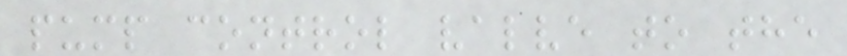pump control valve to the
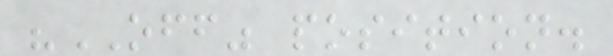"OFF" position.
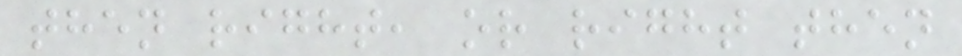then right, or right then
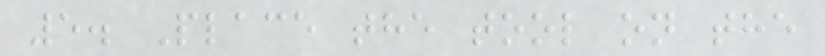5. Place the tool on the
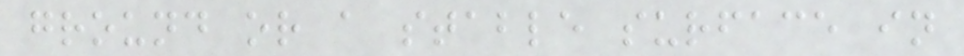ground or a stable surface in
